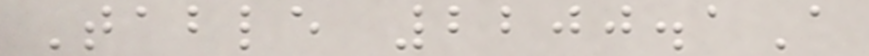Table 2200.1A
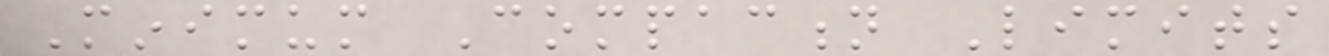Minimum Compaction Limits
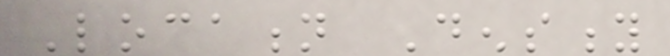Location Density
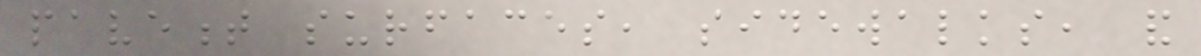pavement surfaces, sidewalks, and
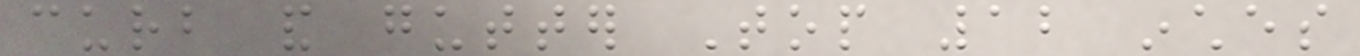curb and gutter Top 12 inches
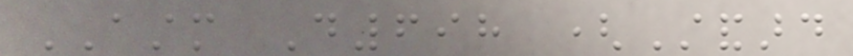ASTM D698 (Standard
